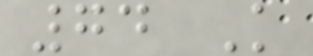74 K
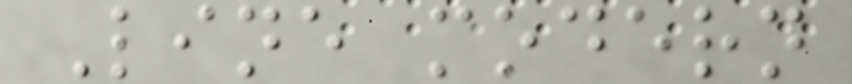Line modern
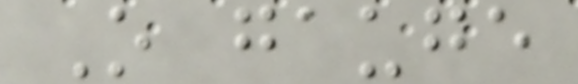O gauge
